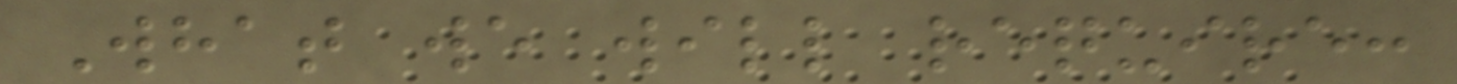What we will require:
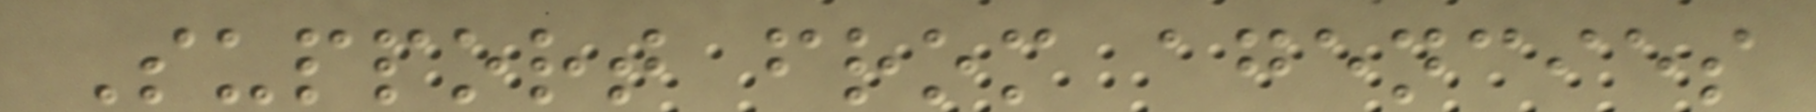Support from agencies
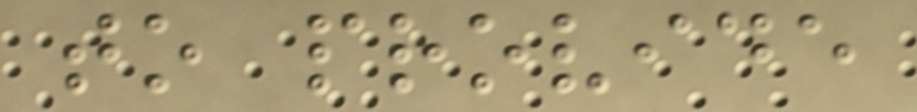to provide
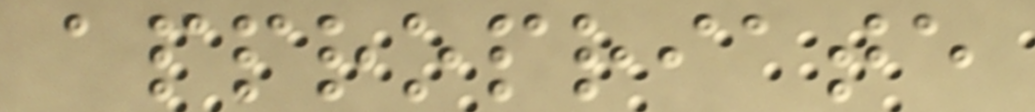appropriate
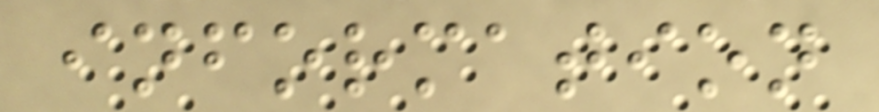information
